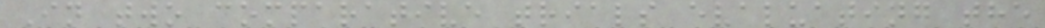In two comparative trials evaluating the
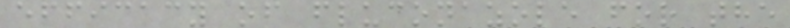efficacy of fluconazole for the
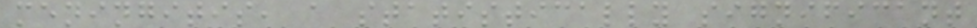meningitis, a statistically significant
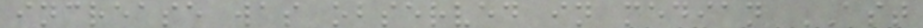increase was observed in median AST
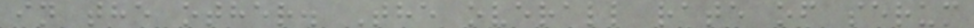in the other. The overall rate of serum
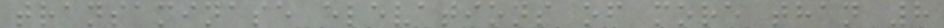transaminase elevations of more than 8
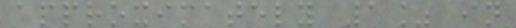approximately 1% in
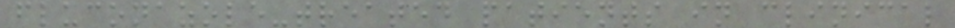fluconazole-treated patients in clinical
